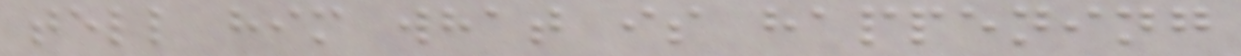tell him what is happening
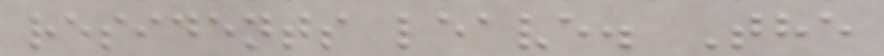residents leave. The
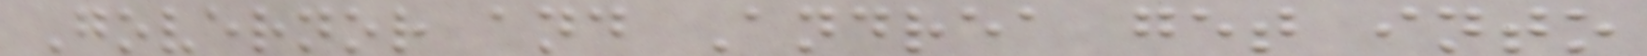Governor and Andrea get into
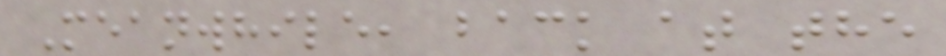Meanwhile, back at the
